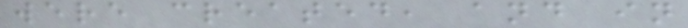were created, and in
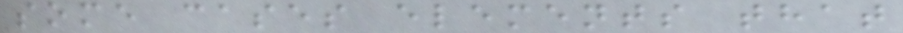some cases elements that
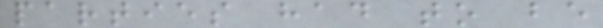parties had to be
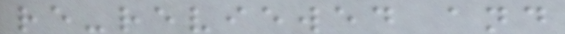re-reviewed and
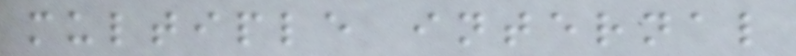multiple internal
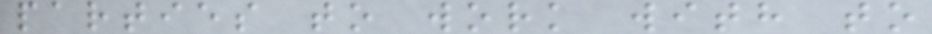parties to work with to
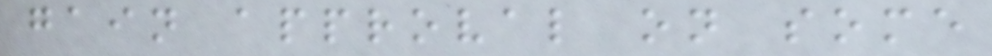gain approval on some
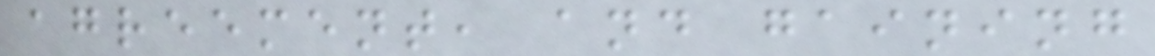agreement, and gaining
